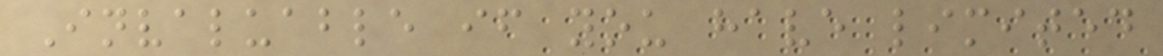Invaluable if you have limited
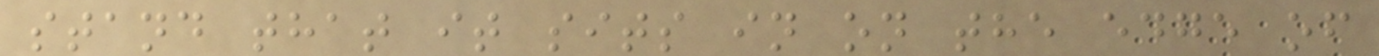stand that it sits in on the edge of
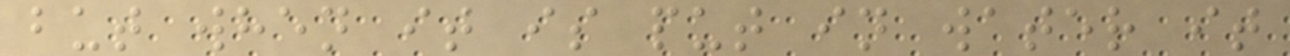but when it is put in water it
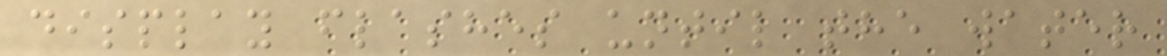display flashes until the water
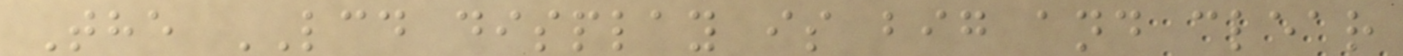The LCD display is big and clear
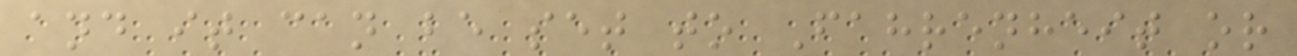and it can be set to Fahrenheit or
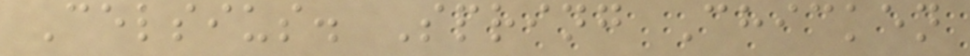Celsius. Spring Chicken
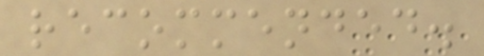recommended.
